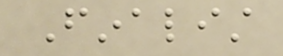Finalist
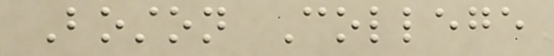Boston College
